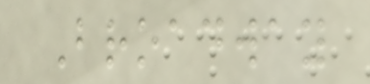Broadway
